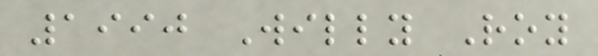1990 Willy Roy
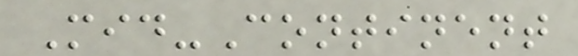Mid-Continent
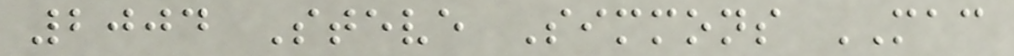2004 Steve Simmons MAC
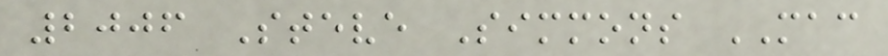2006 Steve Simmons MAC
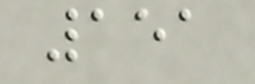151
